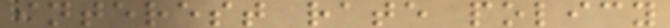interest rate policy
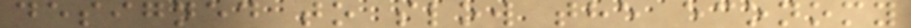designed to slow the economy
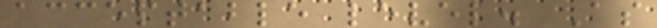acceptable level. As
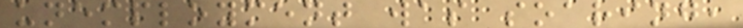unemployment was soaring,
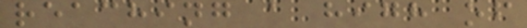reaching a high of
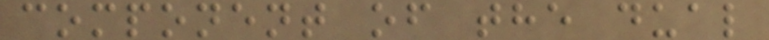component of the dual
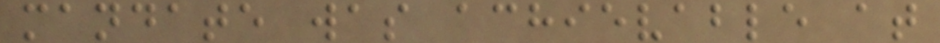mandate was achievable at
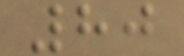80
